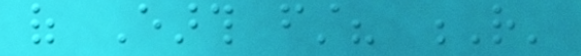of Earth first? R'
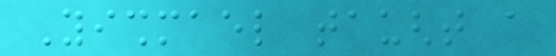Yishmael taught a
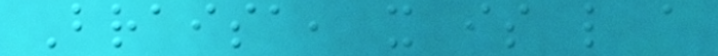Braisa, it is like a
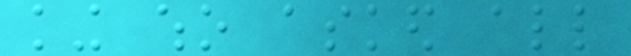king who asked all
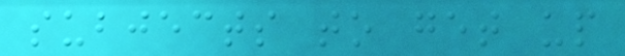subjects to get up
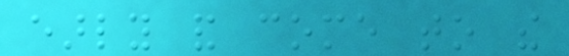early and come to the
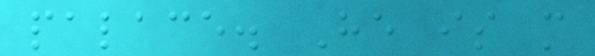palace. He is more
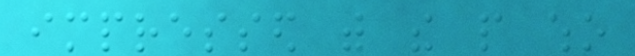impressed with the people who
